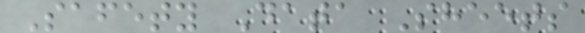Safety Data Sheets
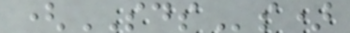(SDSs)
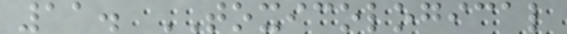11. TOXICOLOGICAL
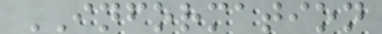INFORMATION
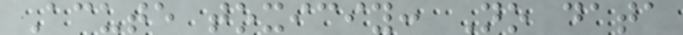Acute toxiciy: No data
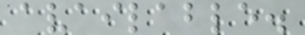available.
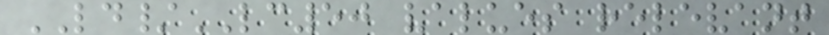LD/LC50 values relevant
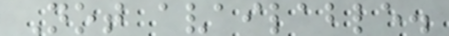Not available.
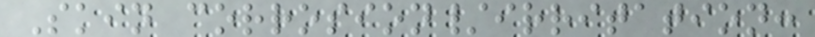Skin corrosion/irritation:
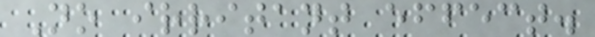No irritant effect.
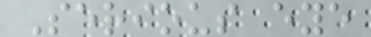Serious eye
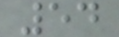54
